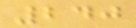240
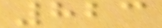823
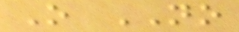O NO
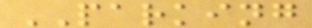PARKING
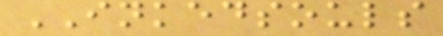INKEDSOULS
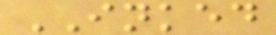INKED
